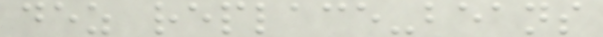dez replace-beans
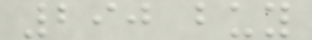290 buy
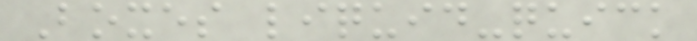Boxes liquid-quick
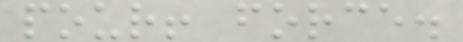pour! force.
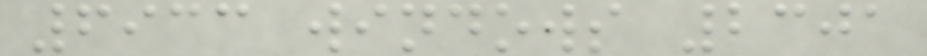6933 windows 2301
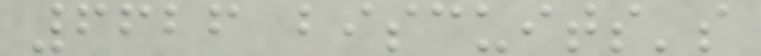6626 biscuits's
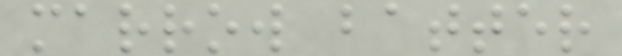marrow batter
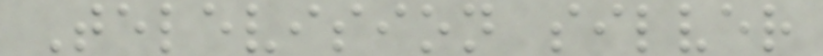Television silver
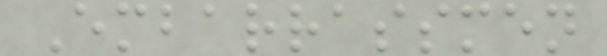Embarrassmen
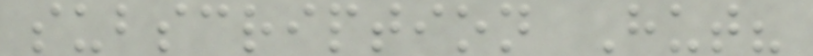subscription Hut?
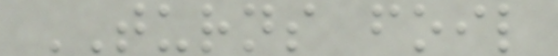TURNS foil
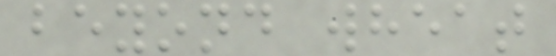beyond wheat
